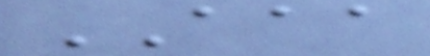AAA
